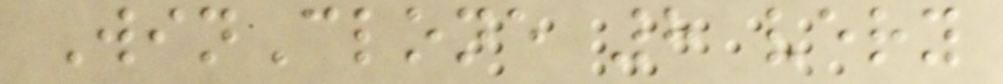WinClone 8 very
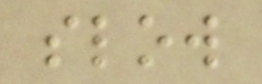slow
